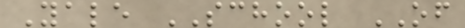Yale SCHOOL OF
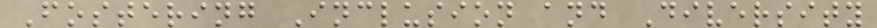Fostering Inclusion and Diversity
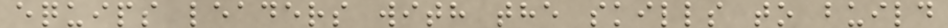equips leaders with the skills to build
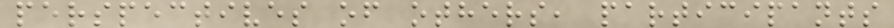perspectives of others, participants
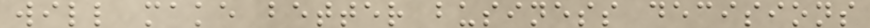will make better business decisions
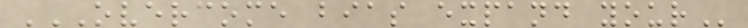OVERCOME BIAS EXPAND YOUR
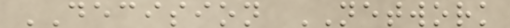DECISION NETWORK
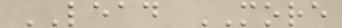LEAD MORE
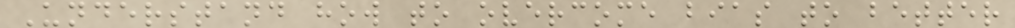Understand how to overcome bias to better
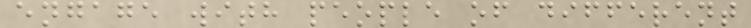engage with people of different
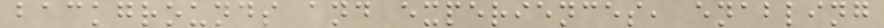backgrounds and experiences, enabling
